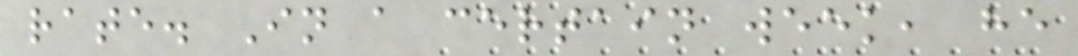rate. In a certain week, he
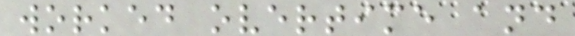worked overtime and
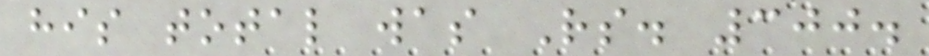his total was Rs. 300.
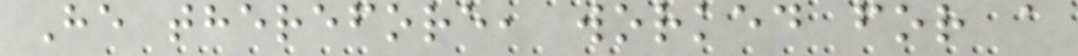He therefore, worked for a
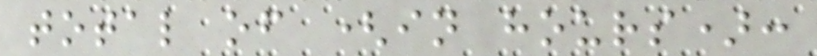total of (in hours):
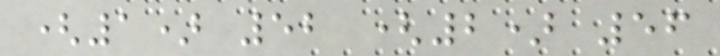(1) 52 (2) 56
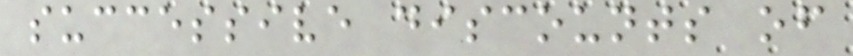successive discounts of
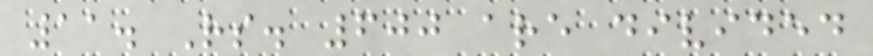11. Rs. 600 are divided
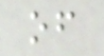of
